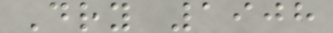Dry 1908
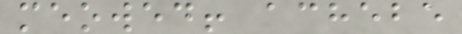meowed! achebe
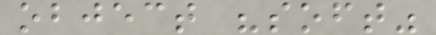object "soft"
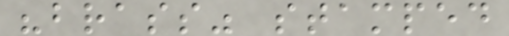"brass" stamped
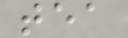tea
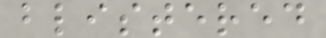blistered
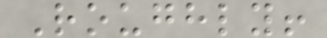Roughly!
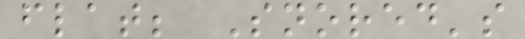flat; Snored's
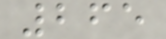265
